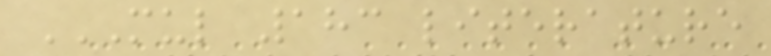MUL 183 LITERATURE
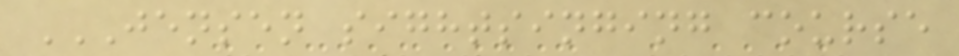JENSEN SIGHTSINGING COURSE
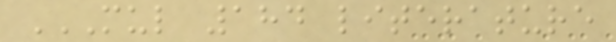MUL 184 LITERATURE
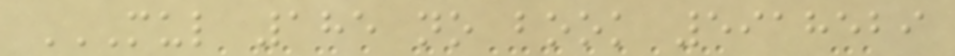MUL 185 NO BOOK 5918529
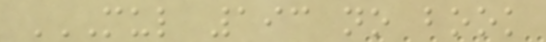MUL 193 NO BOOK
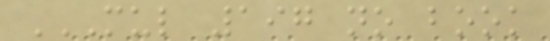MUL 197 NO BOOK
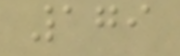179
